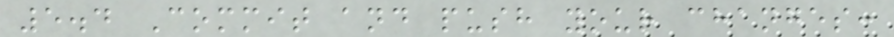5.4 Commit and push your changes:
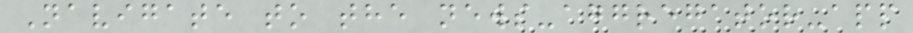Navigate to the news-aggregator-app
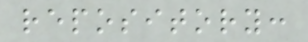repository:
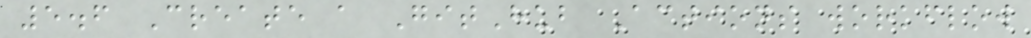5.6 Create a GitHub Actions workflow
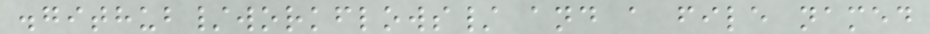.github/workflows/ and a file named
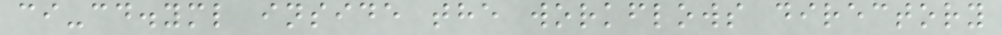ci-cd.yml inside the workflows directory
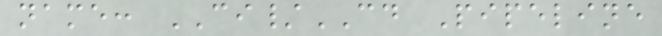name: CI/CD Pipeline
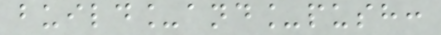build_and_push:
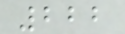222
